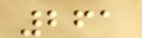261
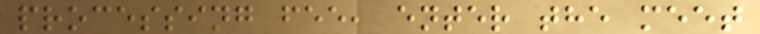processing fee, enter the meet
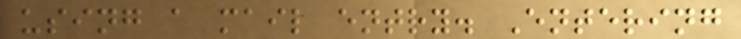using a mail entry. Entering
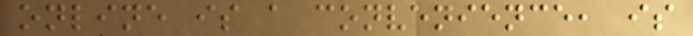online is a convenience, is
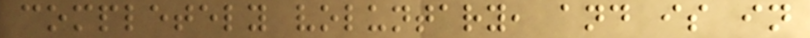completely voluntary, and is in
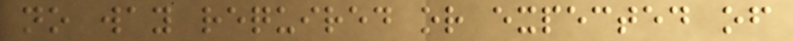no way required or expected of
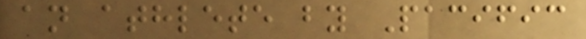an athlete by Pacific
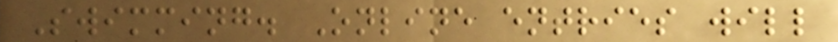Swimming. Online entries will
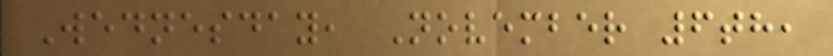Wednesday, November 6th,
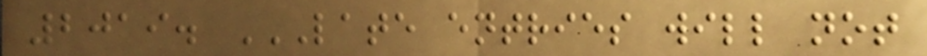2019. LATE ENTRIES WILL NOT
